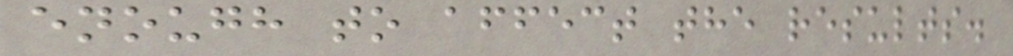enough to affect the results.
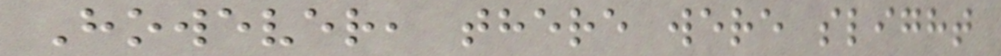However, there were slight
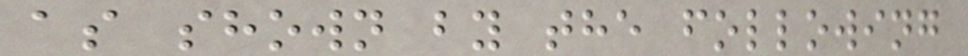as shown by the following
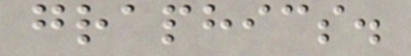graphics.
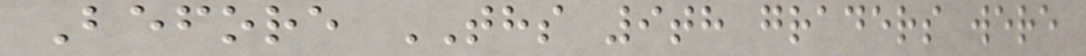Before THS 9th graders were
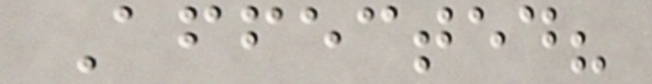Affected?
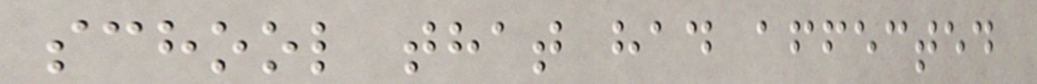school that had affected
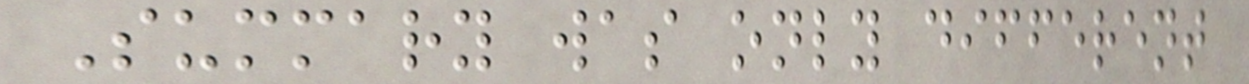Summary was only different
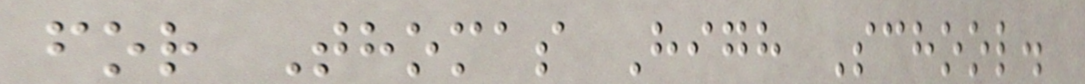for Thomas High School.
